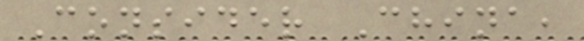Consider China,
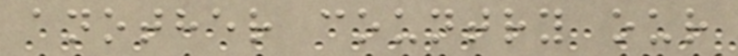another country our
